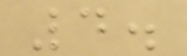4.
